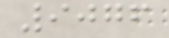9076
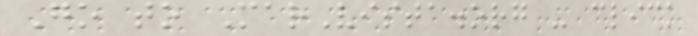Go to MarVista.org - click
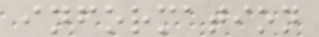information
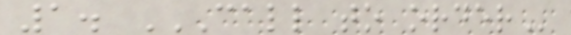1. CALL TO ORDER
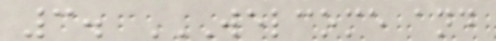3. WELCOME AND
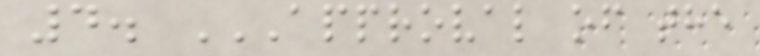4. APPROVAL OF THE
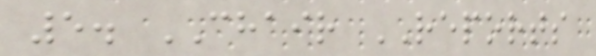5. CHAIR REPORTS
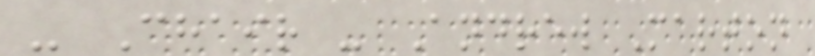- Chair - Andrew Marton
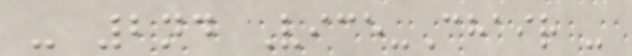- 2nd Vice-Chair -
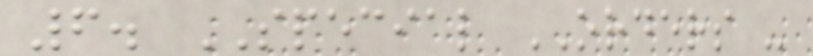6. SPECIAL ORDERS -
